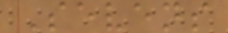Sevens
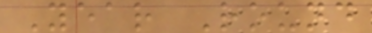Year Round
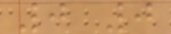0 0
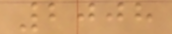2008
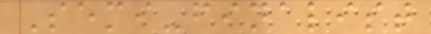Semi-finalist
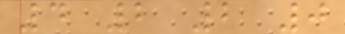4 2 2 0
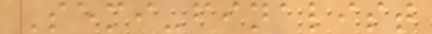Semi-finalist
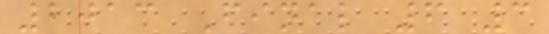2013 Final 6 3
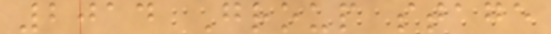2014 Group stage
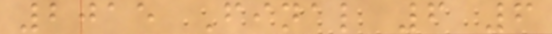2015 Final 6 6
